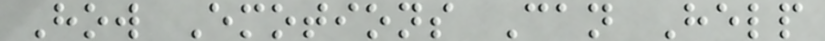How Emotions Can Help
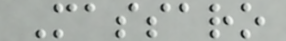Massaro
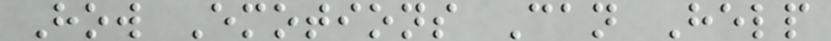How Emotions Can Help
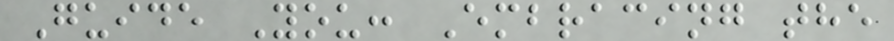Guide You: Embracing the
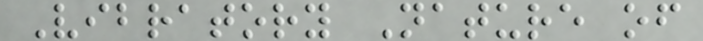Vibratory Nature of
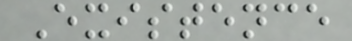Existence
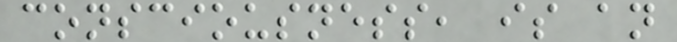consciousness, is an
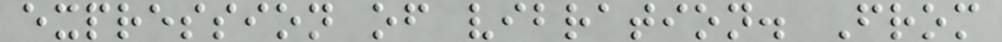expression of vibration. From
